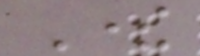There
